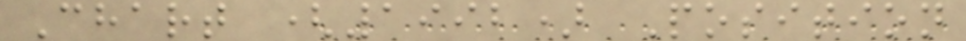Chart (1992) Position
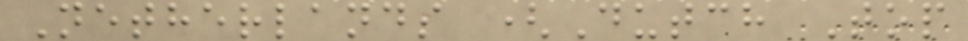Netherlands (Dutch Top
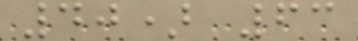40) 63
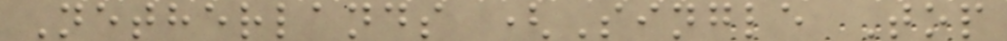Netherlands (Single Top
